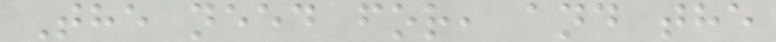The need for, and the
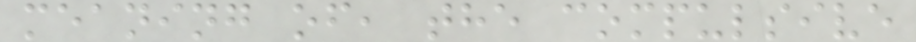meaning of, the compulsive
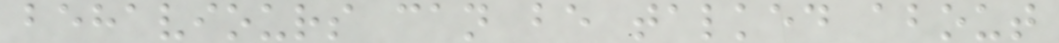behaviours can be talked about
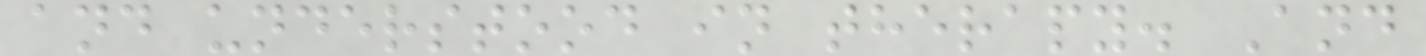and understood in therapy. And
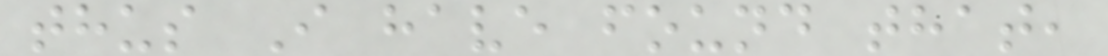thus I have found that,
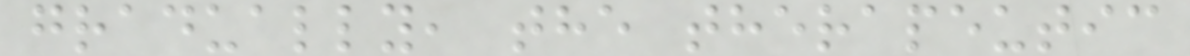gradually, the therapeutic
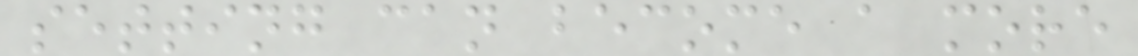setting can become a more
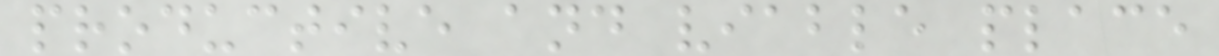productive and viable place
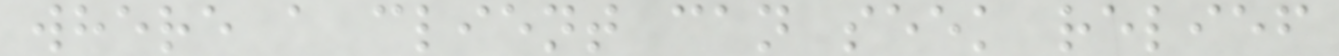where a client can seek relief
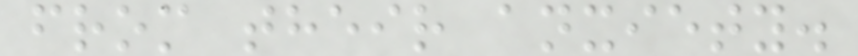from their anxiety.
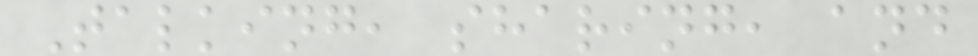Talking, sharing, and
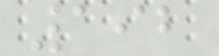192
